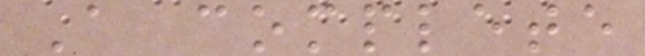A complete
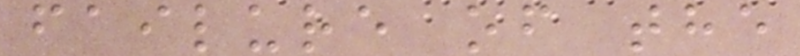failure of the
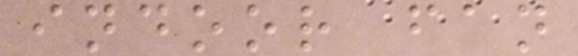indoor fan
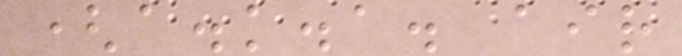(a.k.a. air
